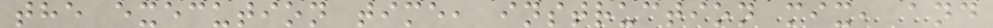the execution time, instruction mix, and
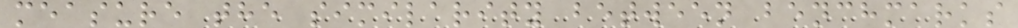measure the similarity between benchmarks
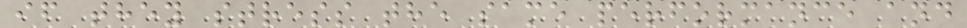if they stress the same performance and
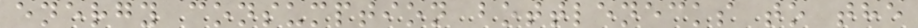energy consumption bottlenecks to the
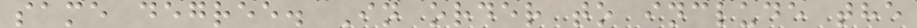same degree. In order to include the
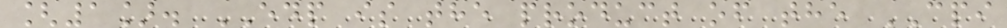[1]. EDP is the product of the CPI
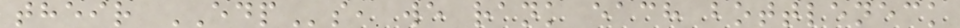their EDPs, we rank each bottleneck
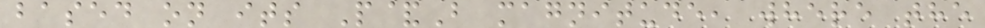based on its P&B magnitude, where the
